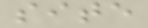site
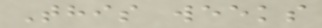This weeks
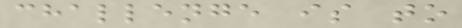challenge is to
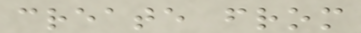create from
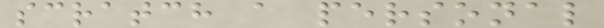scratch a personal
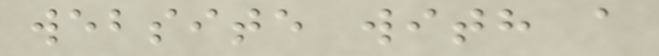website with a
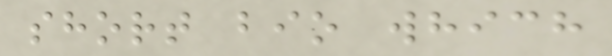short bio which
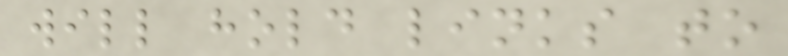will hold links to
